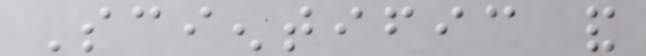Scientific and
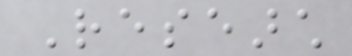Research
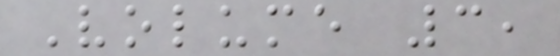Volume 3,
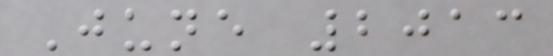June 2013
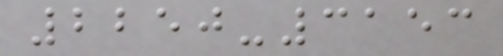2250-3153
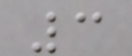3
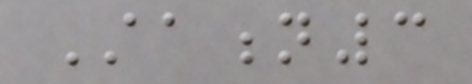Station3
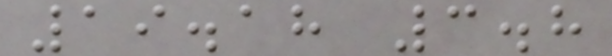19.18 3.8
